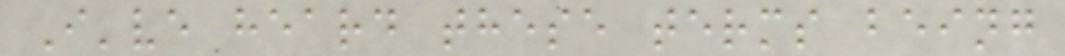I've heard these terms being
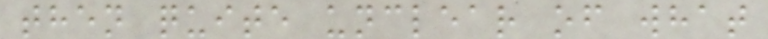then quite unclear of what
